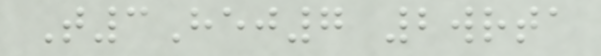T3Hej7 2wrta
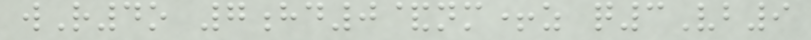wR4o 7hd0&nm+z q3Vb9
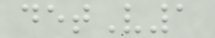detV1
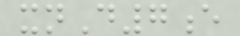xnD7e
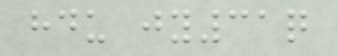hdu jy31q
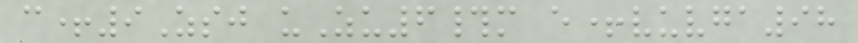c+9Zsj uZu6#m e+vuvga98
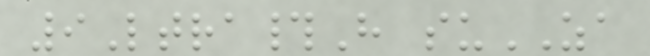9Ltra#H suZA
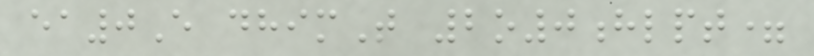ea0E dhimT 2o0hlpt=
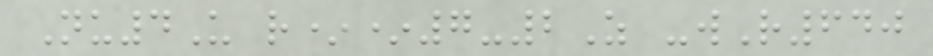Nu4U r**7-2Z -wR640
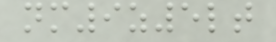nm9z5lt
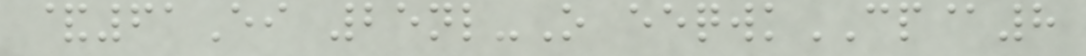&61Ei 25nl-O eeqwkCP@8
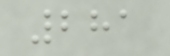281
